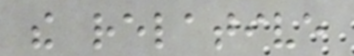the relative
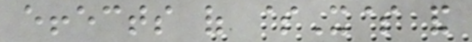effects of $X$ and
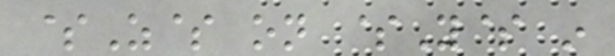$Z$ on $Y$ in
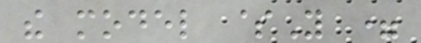the model $Y =
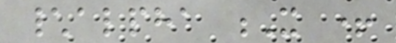\alpha X +
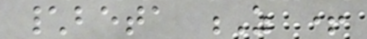\beta Z +
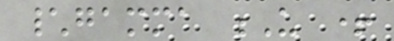\gamma U +
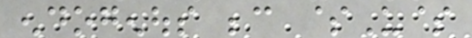endogenous because $U$
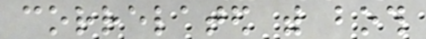correlated with both
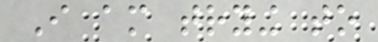I am trying to
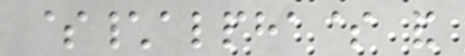$\alpha$ and
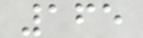165
